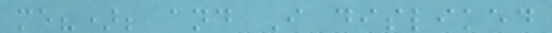me?); and I disliked
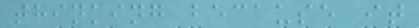thinking because it
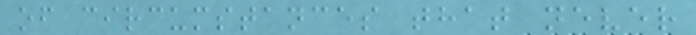of circumstances that never
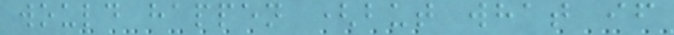would happen (but what if
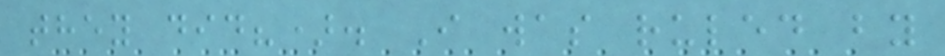they did?). I was ruled by
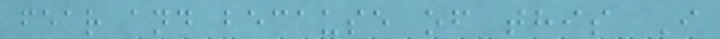fear and because of this I
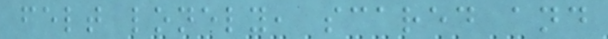felt lonely, scared and
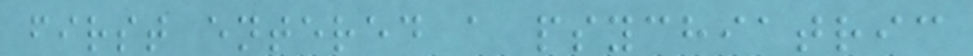first entered a psychiatric
